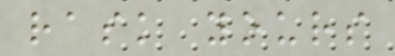rask yours
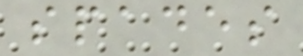spades
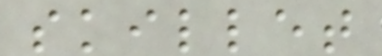skillet
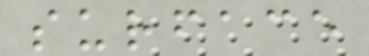surface
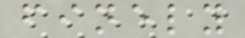finely
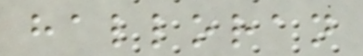halloran
